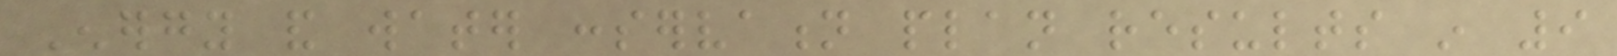Energy and water conservation plan results in 9
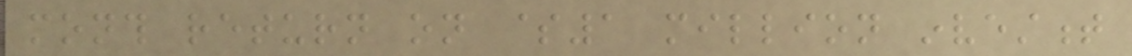month return on $1 million investment
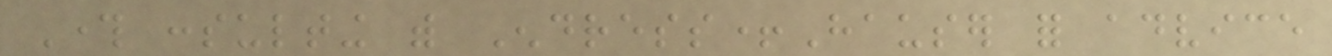Through consulting with Endress+Hauser for advice
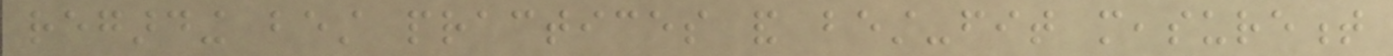regarding best practices and best-fit measurement
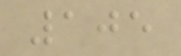105
